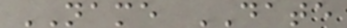NAME DATE
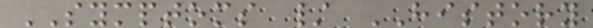SYMPTOMS / HISTORY
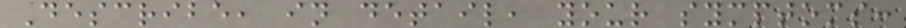Describe, in detail, your symptoms:
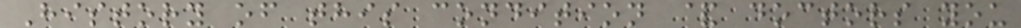History of this condition & doctors you
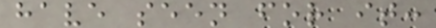have seen for it:
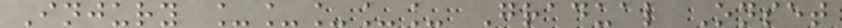Injury _____ Gradual Onset
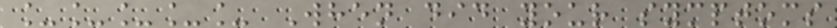_____ When did your symptoms
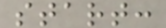start:
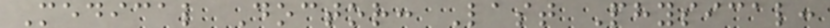Medical Doctor: Last Physical:
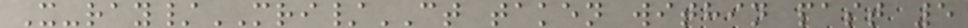X-ray/MRI/CT taken within past 5
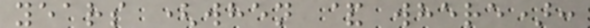years (when & where):
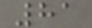81
